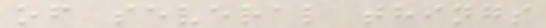of several things
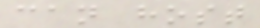can host
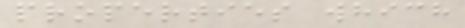properties which
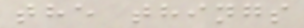the things
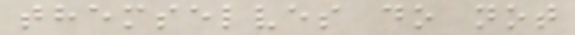themselves do not
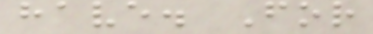have. For
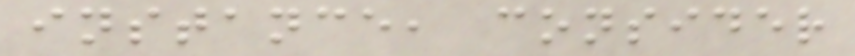instance, consider
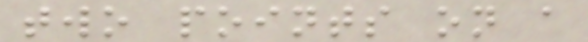two points on a
